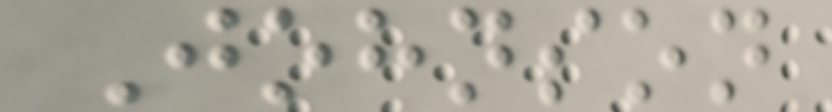Johnson
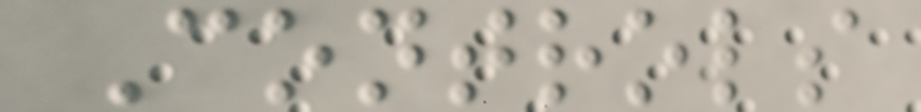Controls
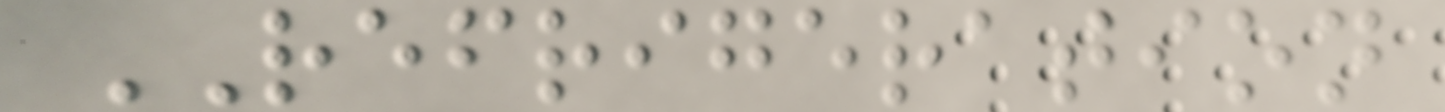REFRIGERATION
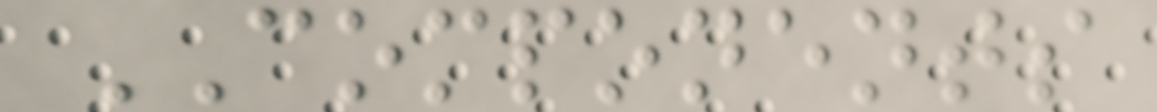COMPONENTS
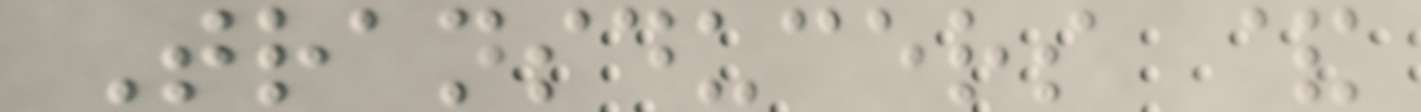Transducers &
